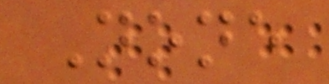None
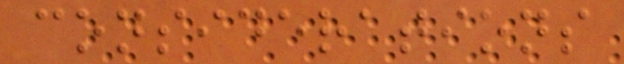considerations
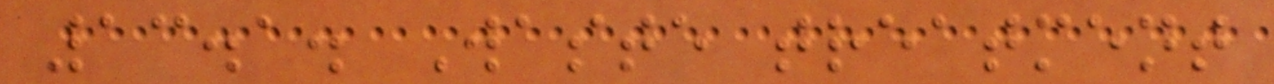13.1. Waste treatment
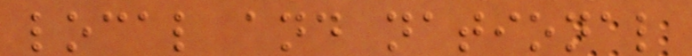local and national
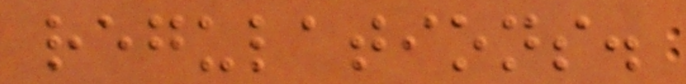regulations.
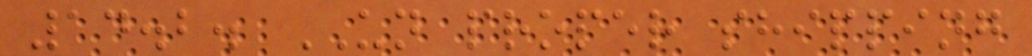14.2. UN proper shipping
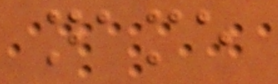name
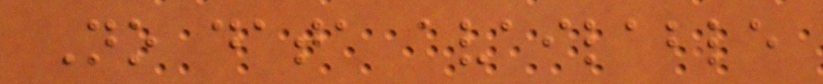No data available
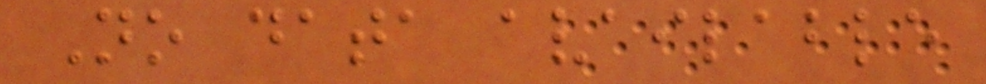No data available
